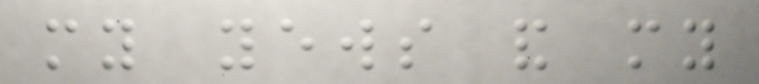my yews and my
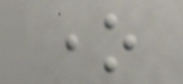one
